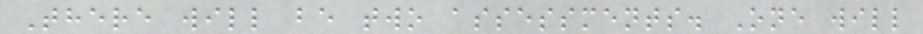There will be two assessments. One will
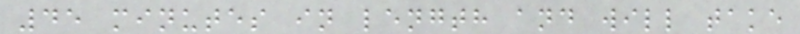45 minutes in length and will take
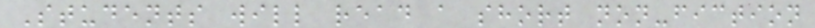Students will read a short non-fiction
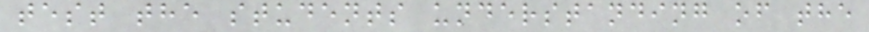test the students understanding of the
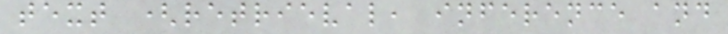text (retrieval, inference and
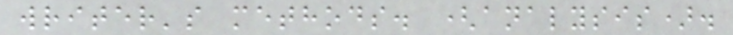writer's methods. (analysis).
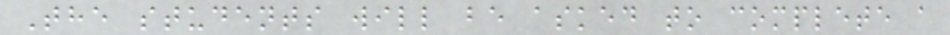The students will be asked to complete a
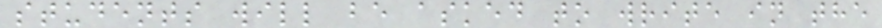students will be asked to write in the
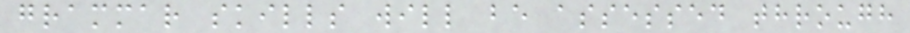grammar skills will be assessed through
